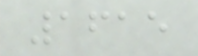1615
